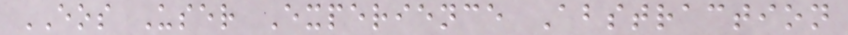EOS User Experience Abstraction
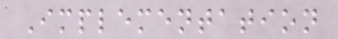Implementation
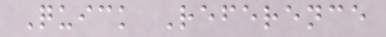Quick Reference
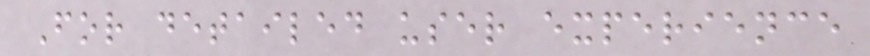For detailed user experience
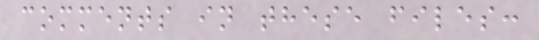comments in these files:
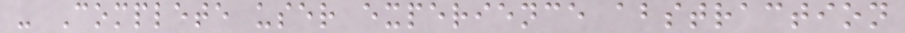- Complete user experience abstraction
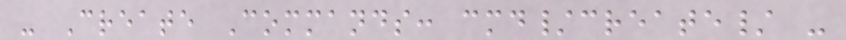- Create Commands: cmd/create/ -
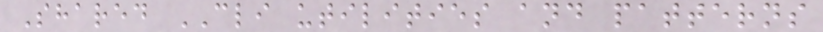Shared CLI utilities and patterns
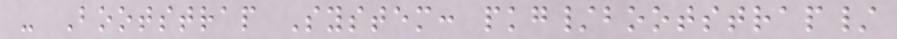- Bootstrap System: pkg/bootstrap/
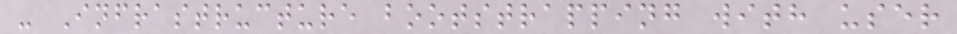- Infrastructure bootstrapping with user
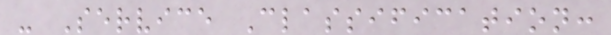- Service Classification:
